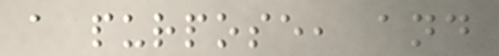a purpose, and
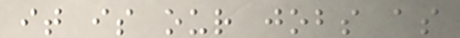it is our jobs as
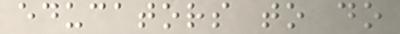educators to do
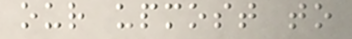our upmost to
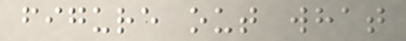figure out what
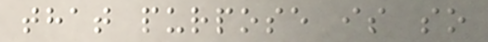that purpose is so
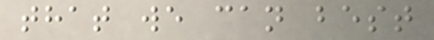that we can best
